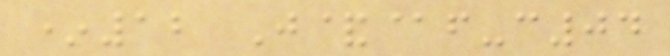*12 J&@f-c04
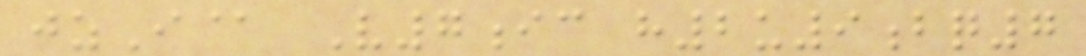jzI@ V7ic h2u9bq7
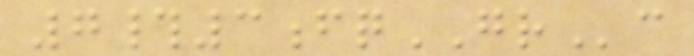7#3fqGRc
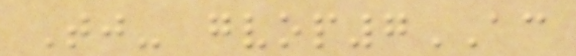Tj- gvop7AC
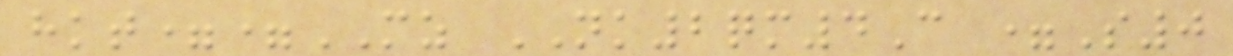hkt==MZ NK2qm4C =S0
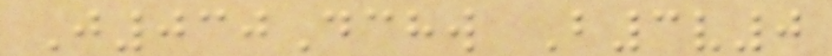J030Dchw B3v0
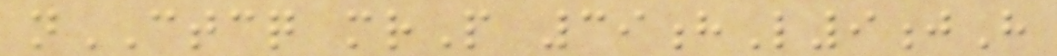nCTCQ mrP 39hL9jH
